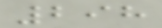298
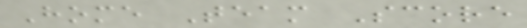Home Team Score
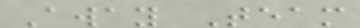Away Team
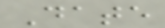Date
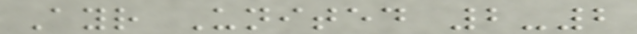Ayr United 2-2
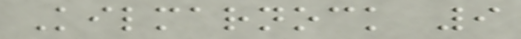Kilmarnock 9
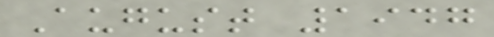August 1947
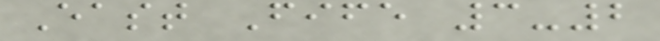East Fife 3-2
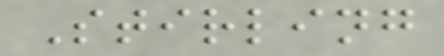Stirling
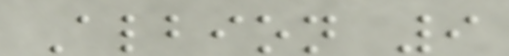Albion 9
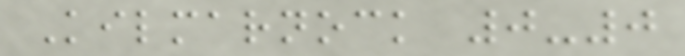Kilmarnock 0-0
